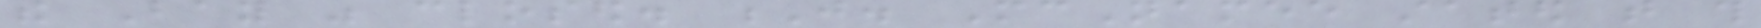the Bay was closed. J. McNamee stated that this
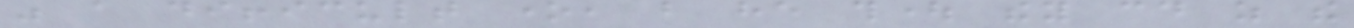was a difficult one, but he thought they could as the
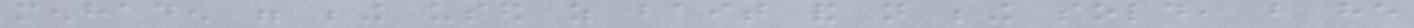menhaden were being used as bait and not being sold, but he
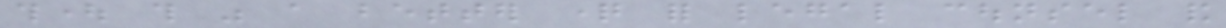thought this was a better question for legal counsel and
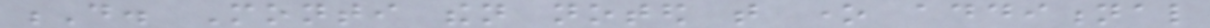D. Monti then noted that one additional
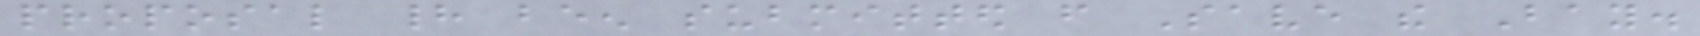proposal had been submitted from Save the Bay.
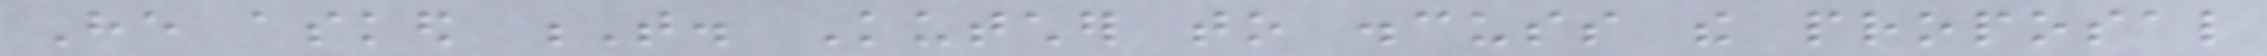He asked T. Kutcher to discuss the proposal
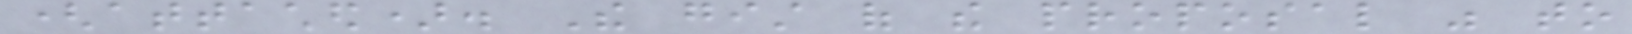(attached). The gist of the proposal was to
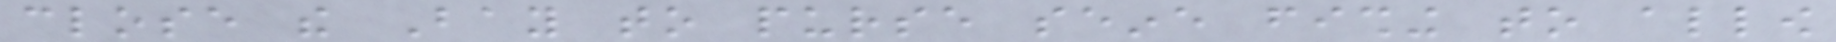close the Bay to purse seine fishing to allow
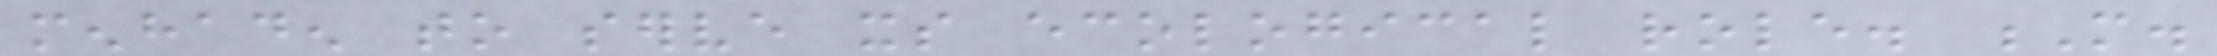menhaden to serve its ecological role. M.
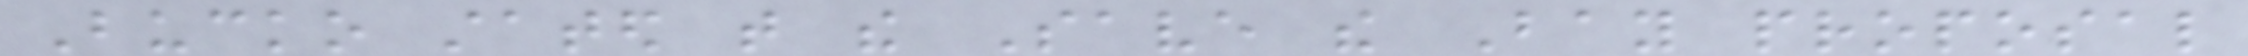Bucko stated that the Save the Bay proposal
